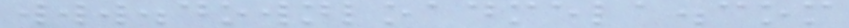www.downloadmela.com
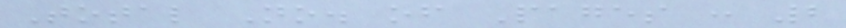Total No. of Pages : 2
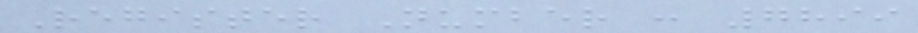Register Number : 7899
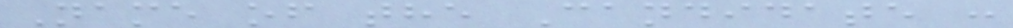Name of the Candidate :
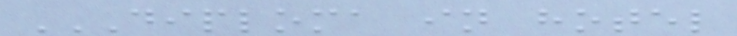DIPLOMA IN HOTEL
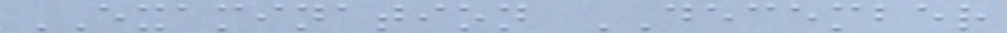EXAMINATION DECEMBER
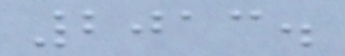2013.
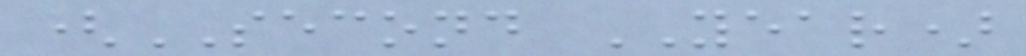(SECOND YEAR)
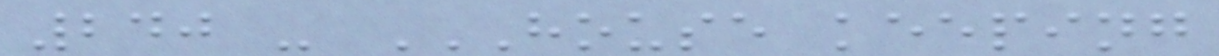240 - HOUSE KEEPING
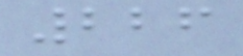226
